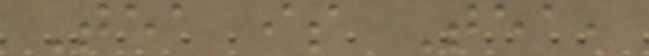Tea is Tea,
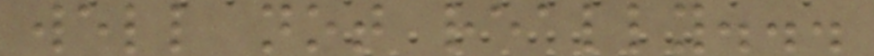well not really...
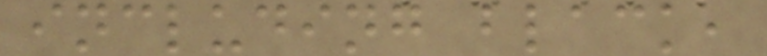including black,
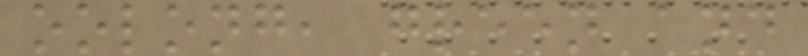oolong, green and
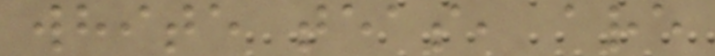white teas, are
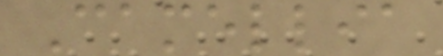Camellia
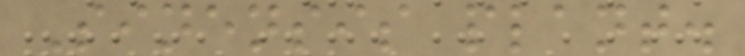Sinensis plant.
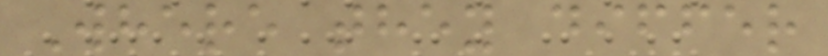Where they differ
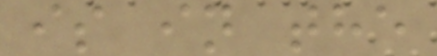is in the
